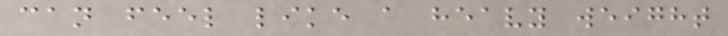can feel like a heavy weight
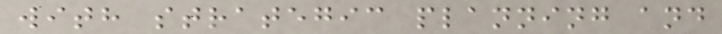with strategic planning and
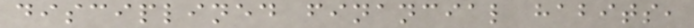disciplined financial habits,
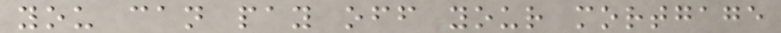you can pay off your mortgage
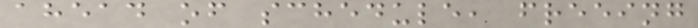ahead of schedule, freeing
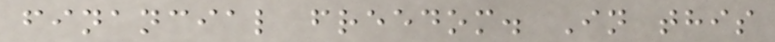financial freedom. In this
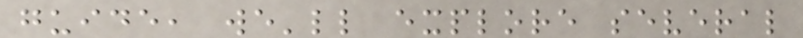guide, we'll explore several
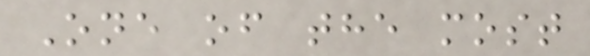One of the most
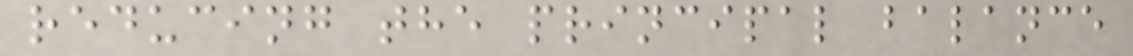reducing the principal balance
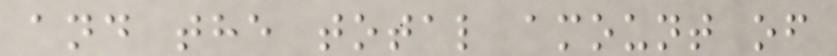and the total amount of
